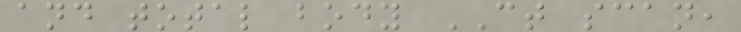and total body CT scan,
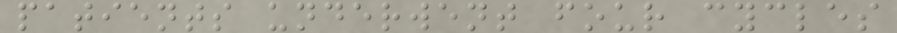patients underwent four cycles
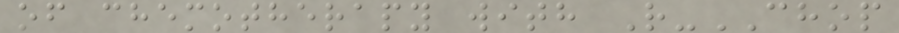of chemotherapy with R-CHOP
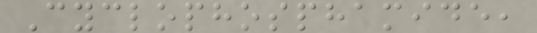Cyclophosphamide,
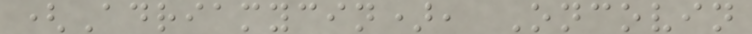(Adriamycin), Oncovin
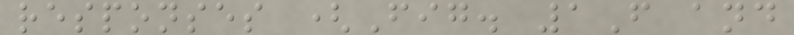responses (Fig. 1F and
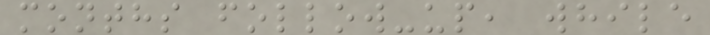months follow-up, while
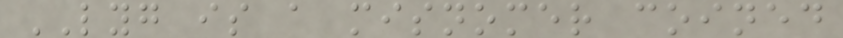LYG is a misnomer coined
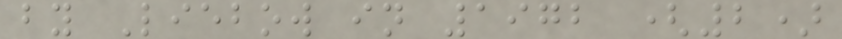by Liebow in 1972 (2)
